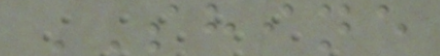SHINE
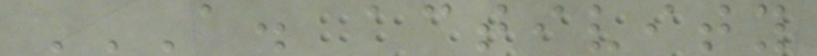A. ACTIVITY
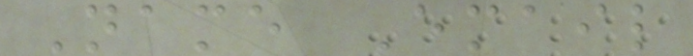Name Email
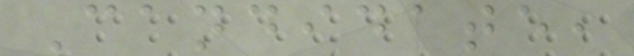Candidate,
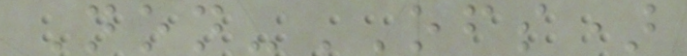Non-OFS)
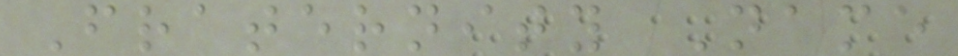Fraternity Name
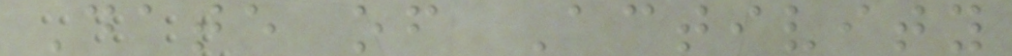Date of Activity
